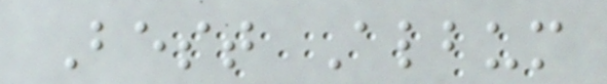Best Album
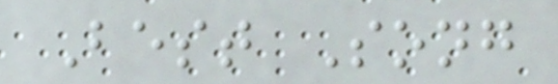Best Song
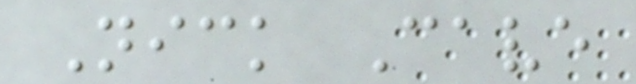Nick Cave
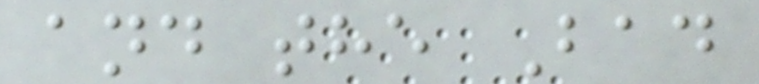and the Bad
